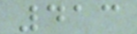413
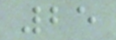25
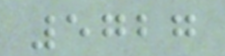5727
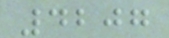4207
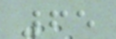65
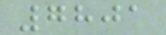7801
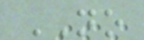NO
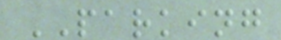PARKING
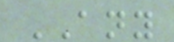ANY
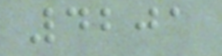4201
